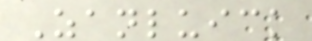Zanluick
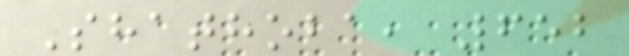Shathoba, 652
